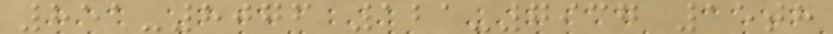851-8076 121-7937 15th
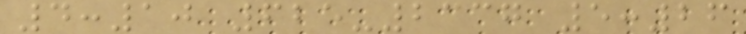4:10 625-2337 5:26
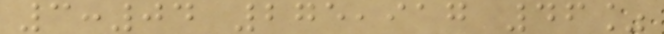3:04 275,917 46%
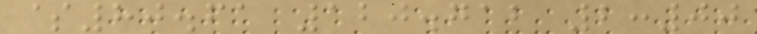$80.61 120.712 2:00
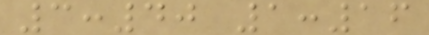3:40 1:16
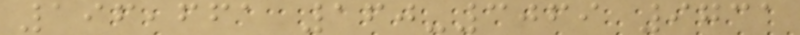196,661 160-3069 9731
